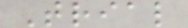Trial
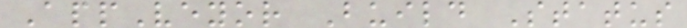AppVeyor Build Status
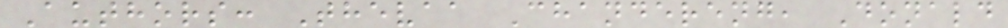Authors: Thevaa Chandereng, Donald
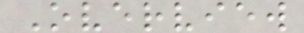Overview
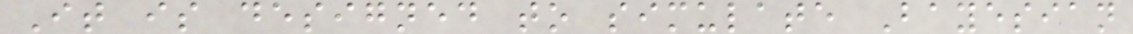It is designed to simulate Bayesian
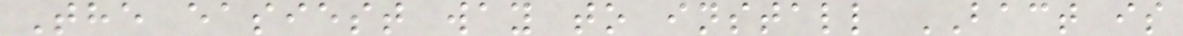The easiest way to install BACT is
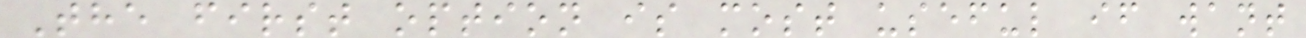The first option is most useful if want
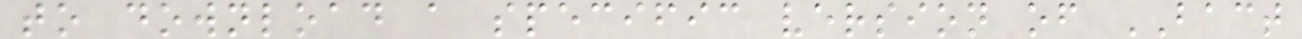to download a specific version of BACT
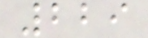229
